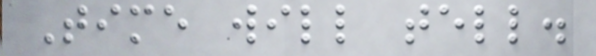Time will tell.
